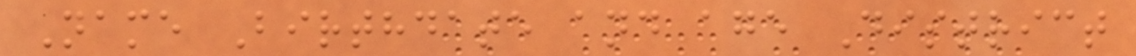Name Birthdate and age District
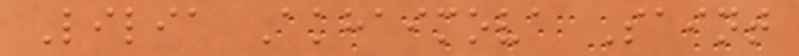Lilia Akhaimova Saint
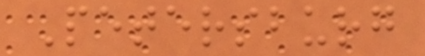Petersburg
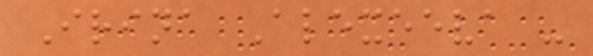Irina Alexeeva -
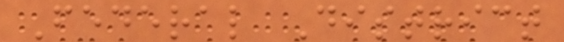Federal District
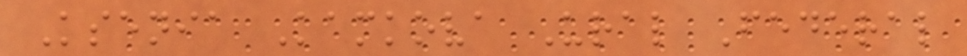Ksenia Kamkova Ural Federal
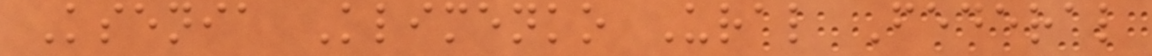Ksenia Klimenko Ural Federal
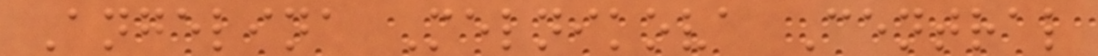Angelina Melnikova Central
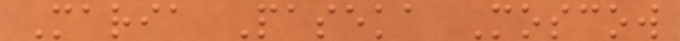Maria Paseka Moscow
